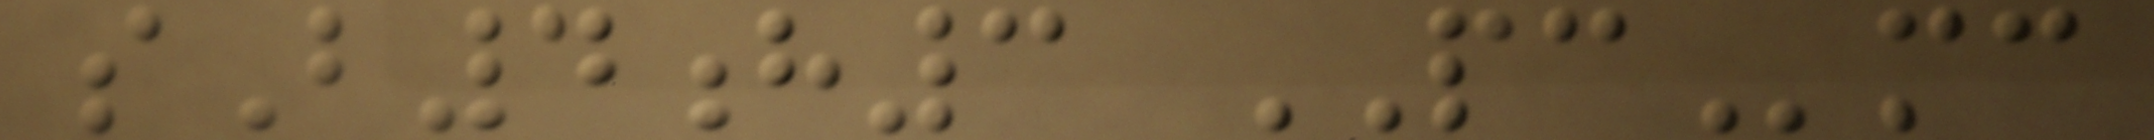sB4h3 PCmc
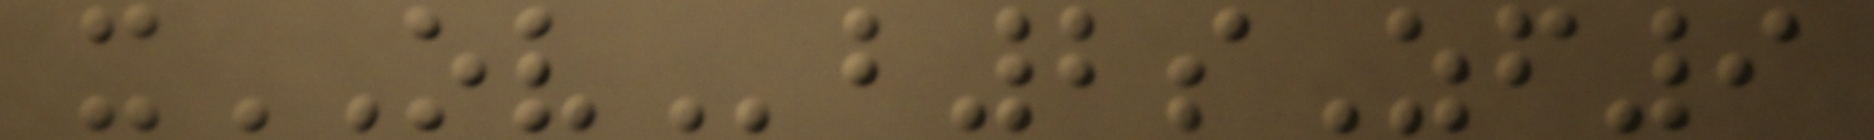xOVb2sZf9
